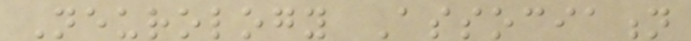Neurology Association
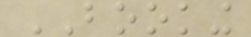BOOKING
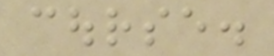course.
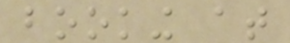booking at
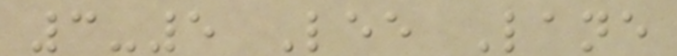3-5 Lee Lane
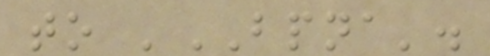to 'BPNA'.
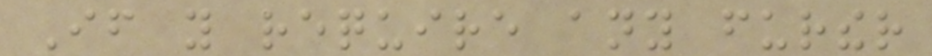If you require any further
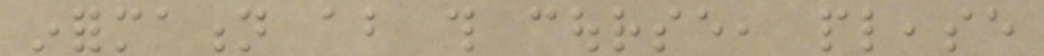information about this course, please
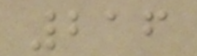216
